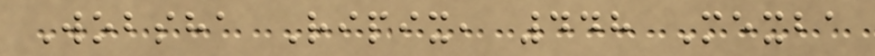Wobsha Ripix, 448 Mexba
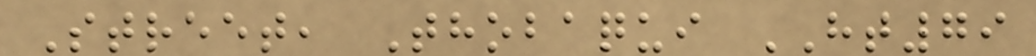Street, Thobaqui HT79
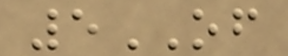5OF
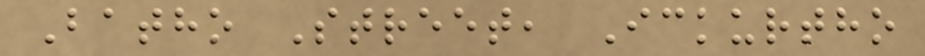Batho Street, Ickurtho
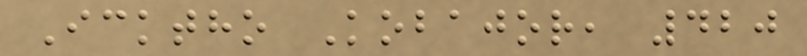Icktho Kobajor, 420
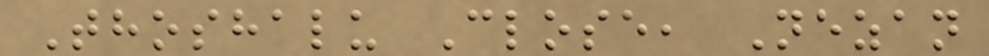Thoshalu Close, Nezan
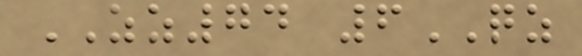ZZ74 6QZ
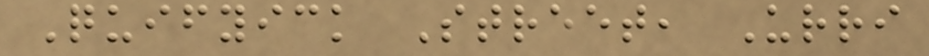Quifyick Street, Urri
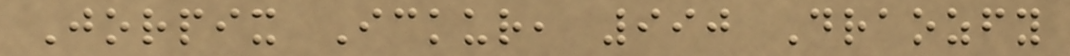Jorpix Ickur, 990 Draozfy
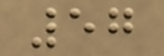57
